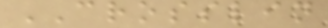CROSSLIN
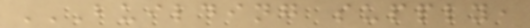BUILDING SUPPLY,
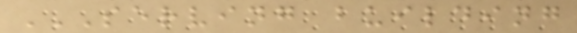SERVING BUILDING
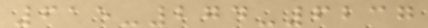615-274-6237
